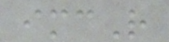imcR
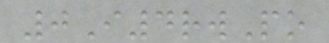0I4rwPo
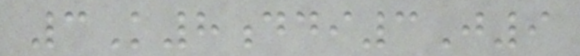3K8ddi3J9
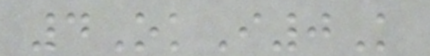4OkI0K
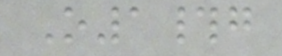O1#g
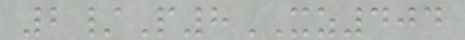2/P8XZ404
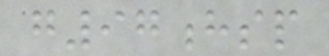g97hsp
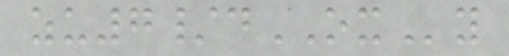zu7/dOXy
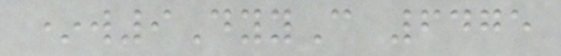*w9DyyC 6475
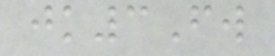jk3Fw
